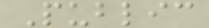Public
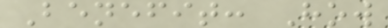Benefit: How
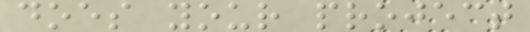does your project
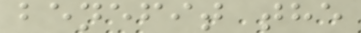benefit the
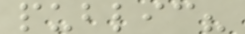public?
